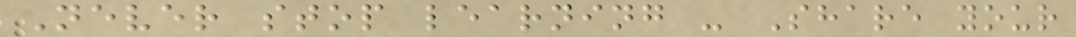Never stop learning - Share your
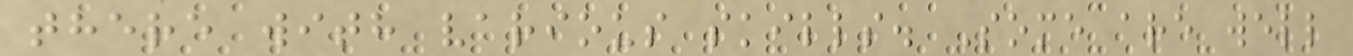there with various skills. Some are well
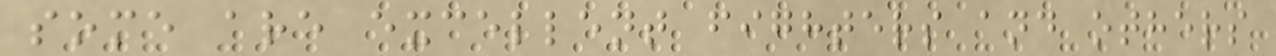some are excellent fighters and others
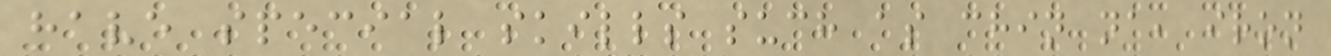have special skills such as chin na, iron
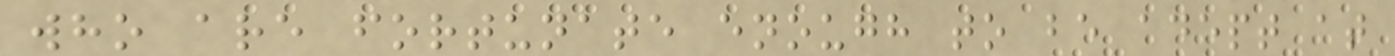who are fortunate enough to be adept at
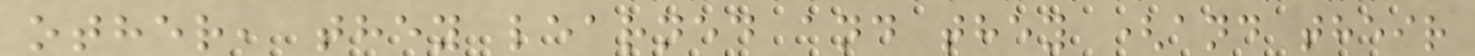other, they learned and they (and their
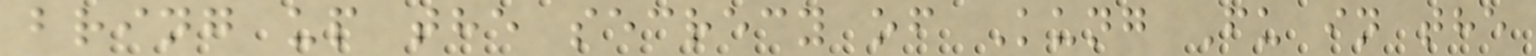bring up the secrecy of Kung Fu in the
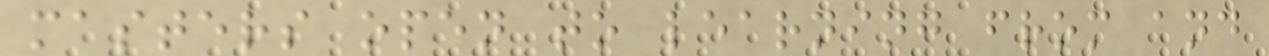masters open to learning from and
